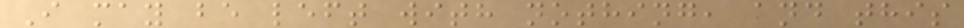I may be left with nothing, and this
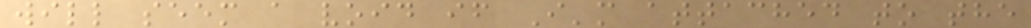will seem a void if I'm attached to the
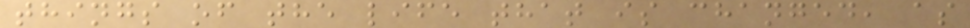things of the life that is changed, as
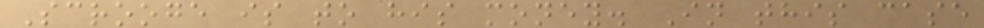Scrooge is to his money. In this case
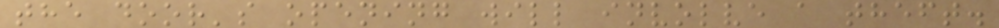the door's opening will involve a theft.
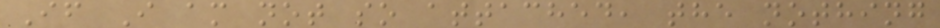If I am not so attached, the nothing
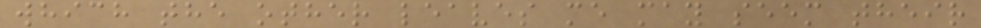which the other leaves me may seem their
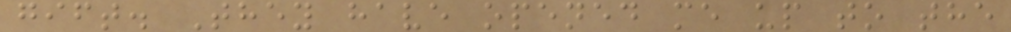gift. They have opened me up to the
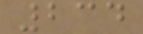234
